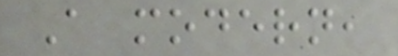A modern,
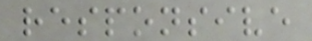responsive
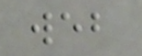web
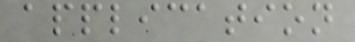application
